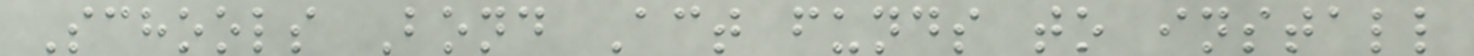Schools Bond Act funds to install
